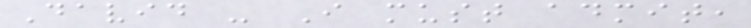David - I must admit,
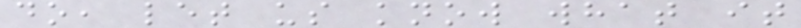do, let us know what it
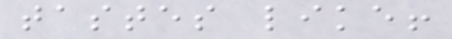tastes like!
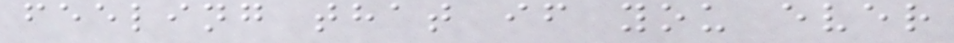feeling that if you ever
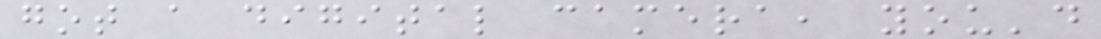got a digital camera, you'd
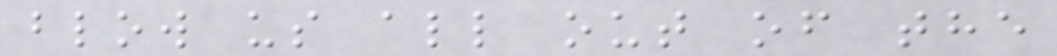blow us all out of the
